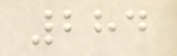284
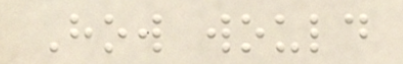How would
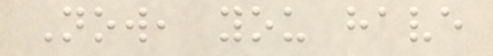Now, you have
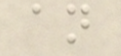an
